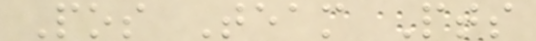Pos Team Pts
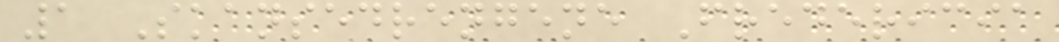1 Skansedrengene Fredericia
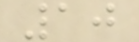10
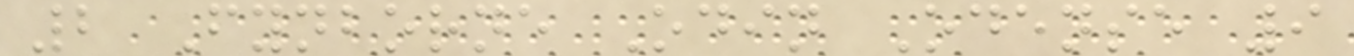2 Fynborne Odin Odense 9
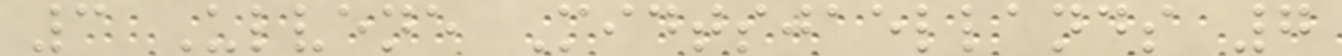3 Ulvene Midtsjaellands 7
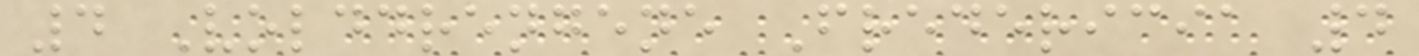4 Volddrengene Fredericia 4
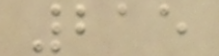215
